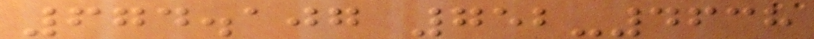674.107 752-4638
